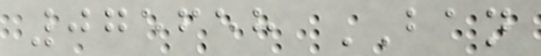075658 BAN
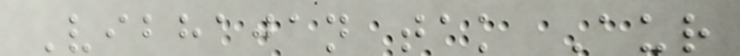Vibhajan tak Aur
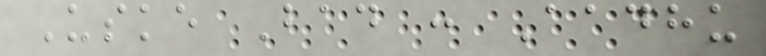Uske Bad : Aadhu
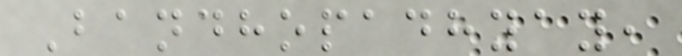Bandhopadhyay,
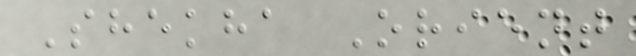Shekha Orient
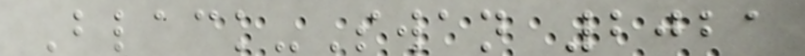Black-Swan 2021
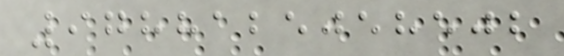9788125058502
